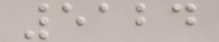5124
